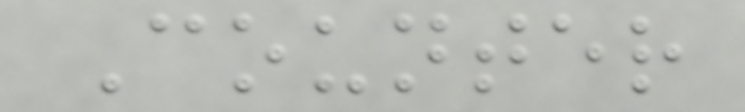Counter
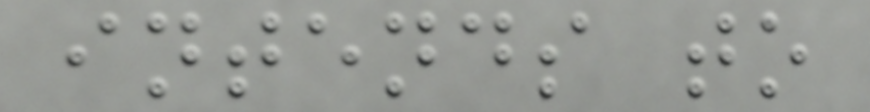intends to
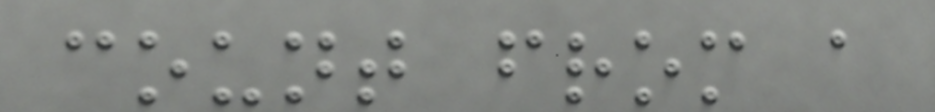count from a
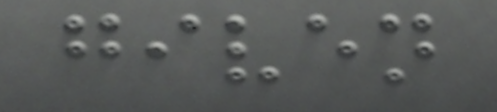given
